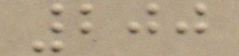200
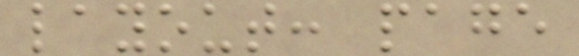layout: page
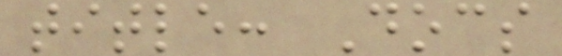title: Docs
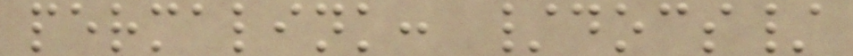permalink: /docs/
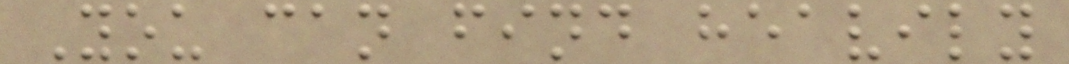You can find heavily
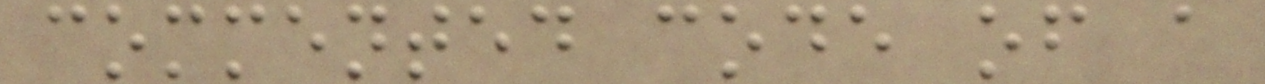commented code of a
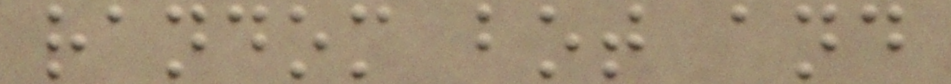random bot and
